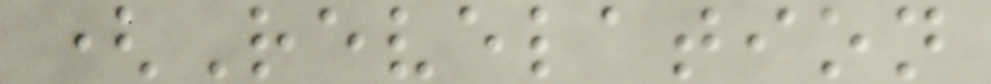(Revelation
